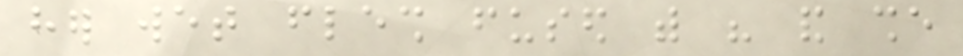her wet flesh fused with his and she
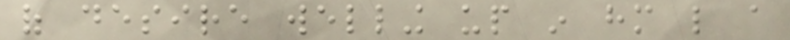of desire welling up in him like a
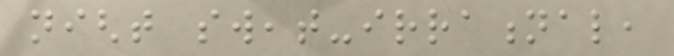night sweat-irrational,
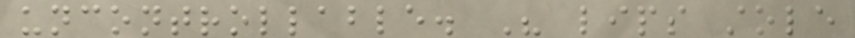uncontrollable. His lips stole
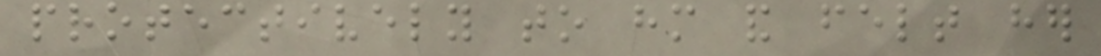protectively to him and felt her
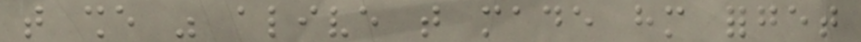that she was alive that made him forget
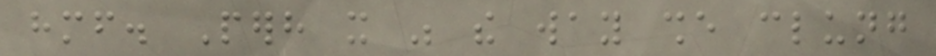himself. Perhaps it was the way she clung
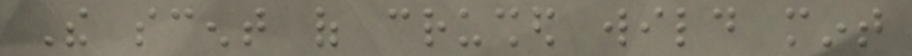The scent of crushed wild mint
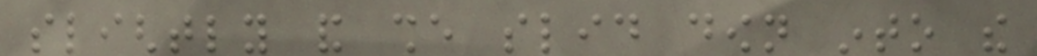slightly and she slid down into the
